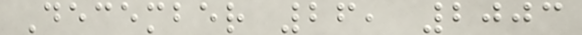December 26, 2003
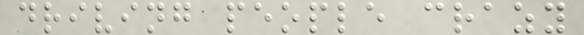driving people crazy
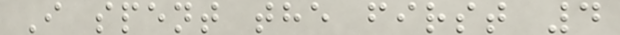I spent the first 4
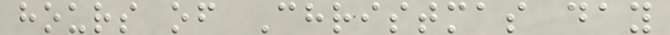hours of Christmas day
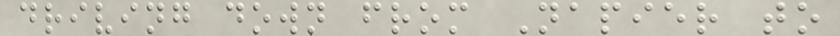driving down from Napier to
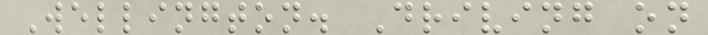Wellington. Driving on
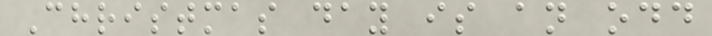Christmas day is an odd
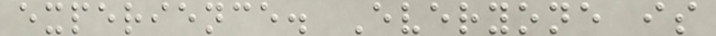experience. Everyone is
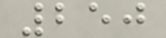250
